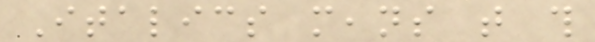Italics means that this
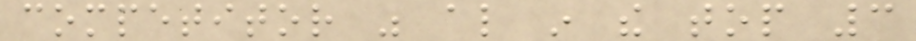competitor was also in the top 3
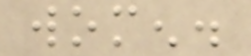women.
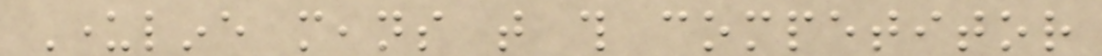Underline means that this competitor
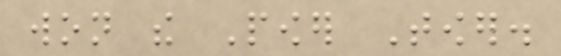won the Power Tower.
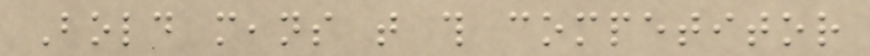Bold means that this competitor
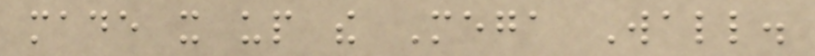made it up the Mega Wall.
